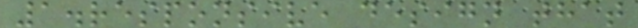1.responsive design that
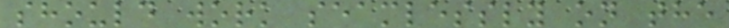should work seamlessly on the
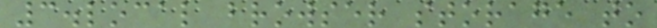3.local browser storage to
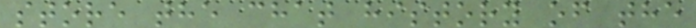store the chat history of the
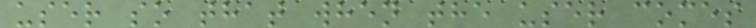user so that when the user comes
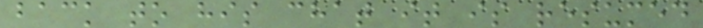back to his chat it is resumed
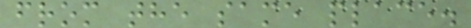from the same place.
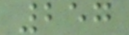257
